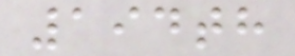194th
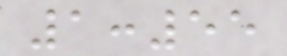1:55
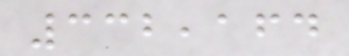332,164
